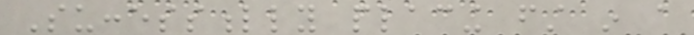Successfully placing first in a
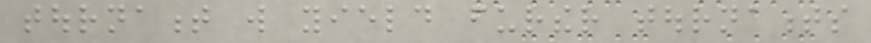tournament will yield further tournaments
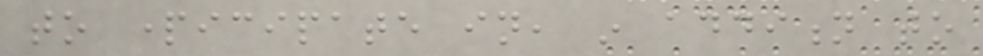to participate in, in addition to
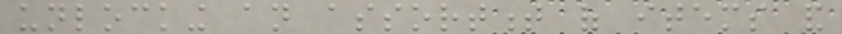unlocking an assortment of items and
